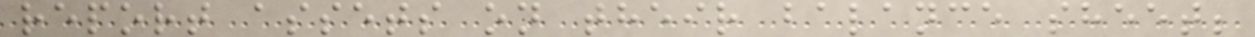report assets on their balance sheet;
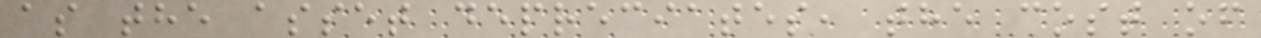as the asset depreciates, the cost of
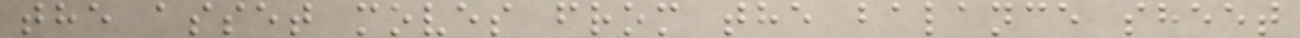the asset moves from the balance sheet
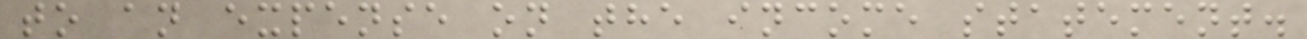to an expense on the income statement.
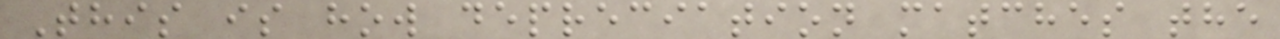This is how depreciation matches the
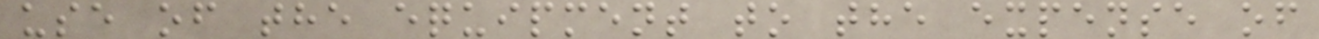use of the equipment to the expense of
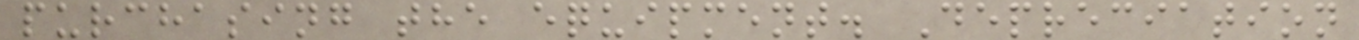purchasing the equipment. Depreciation
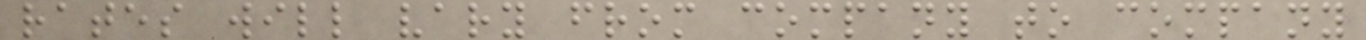rates will vary from company to company
